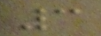3
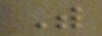With
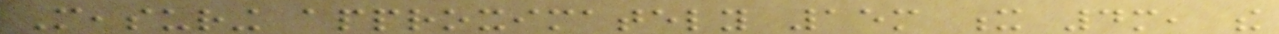Measuring approximately 15m x 4m, the
